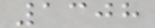1308
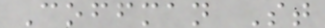Coffman St
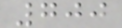700
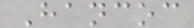Hancoc
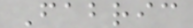Fabric
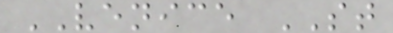VENICE ST
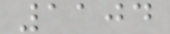1104
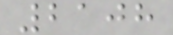2108
